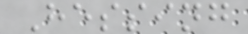Hessing
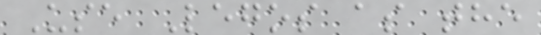Use Legos as the
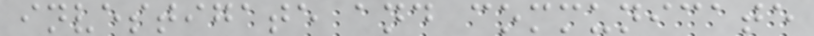investigate and communicate
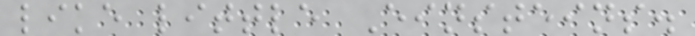like little Einsteins.
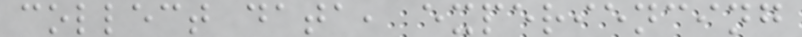collect data, experiencing
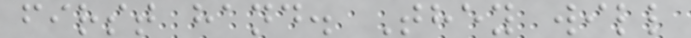first hand. They will
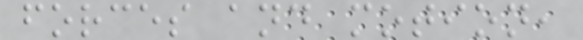forces and motion,
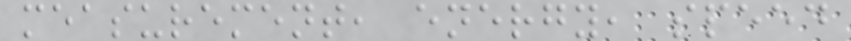measurement, energy, speed
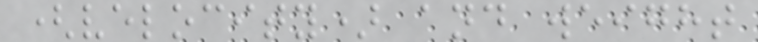(velocity) and weight
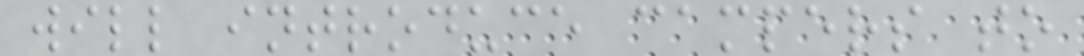will introduce campers to
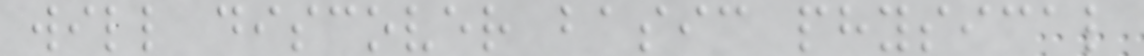will discover basic physical
